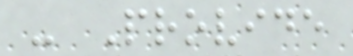- Provide
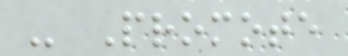- Promote
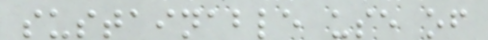sustainable use of
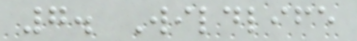7. Wildlife
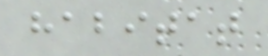habitat
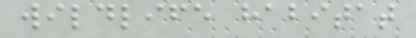wildlife habitat
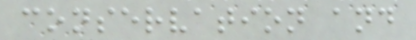conservation and
